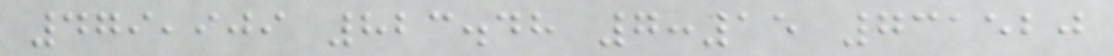479,909 823.48 7:15 731520
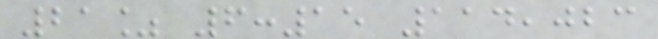21% 6:15 114,023
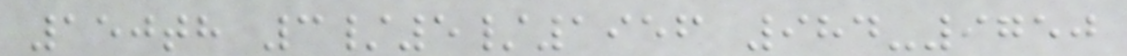150th 3/5/1956 984-9750
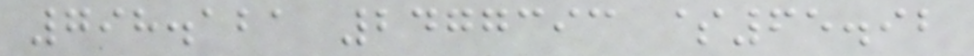798.121 2477393 $65.92
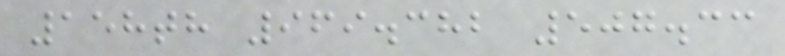158th 969.382 507.33
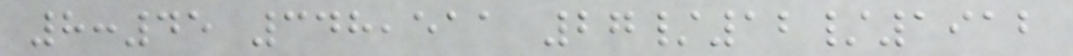8:45 348,511 27/12/1912
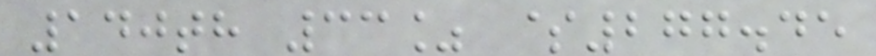140th 33% $277.45
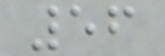56
